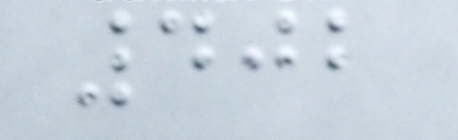402
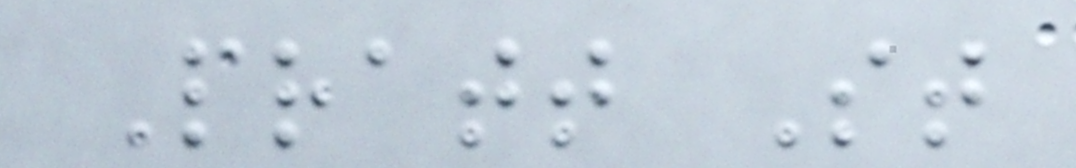Pratt St
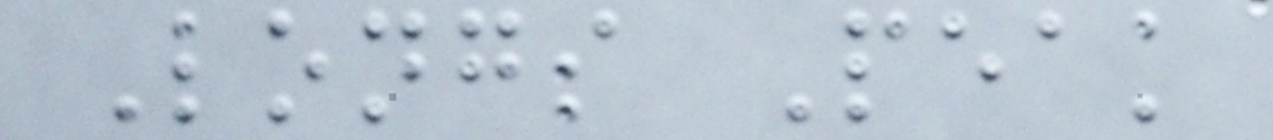Longs Peak
